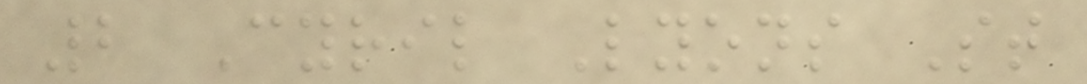2 Cyril Lyons St
